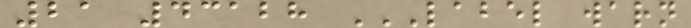21 43128 LABEL WARN
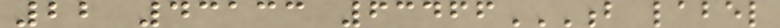22 43133 63466B LABEL
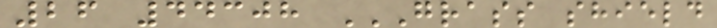26 44308 GRASS SHIELD
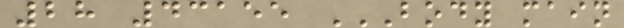28 43155 BODY MAIN
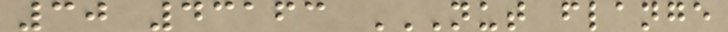30 43163 NUT FLANGE
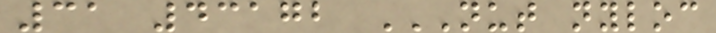31 43172 NUT NYLOC
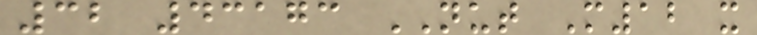32 43173 NUT M12 x
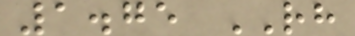1.75 RH
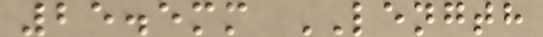25.5mm LENGTH
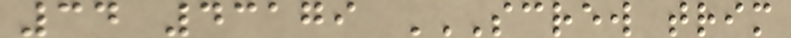34 43179 SCREW TRIM
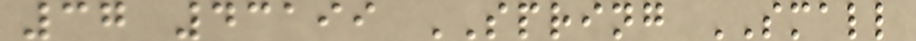37 43199 SPRING SMALL
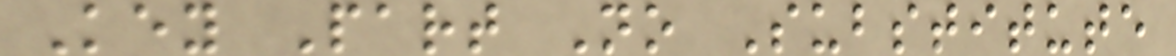Key Part No Substitute
